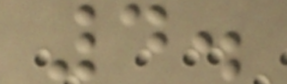4.
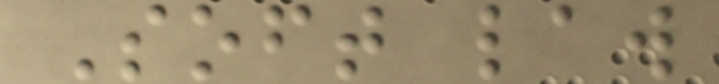Soft law
